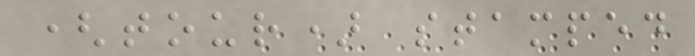(tour) stamped
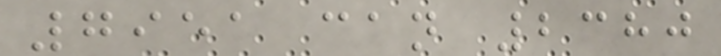7951 can 2380
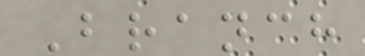Branch
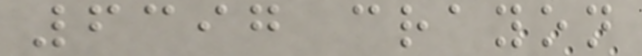6397 crayon
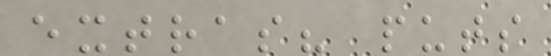extras? puts
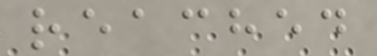reached
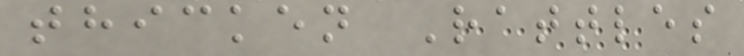thicken Rattles
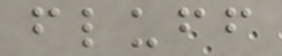fluff
